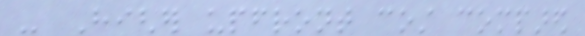- Higher upfront cost compared
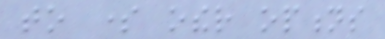to some other options
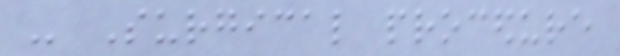- Surgical procedure
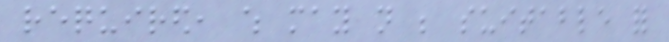required, which may not be suitable for
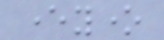everyone
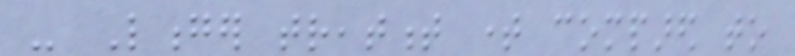- Longer treatment time compared to
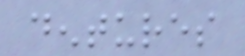dentures
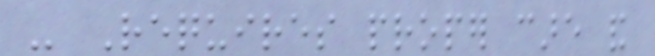- Requires proper care and
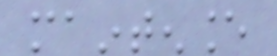maintenance
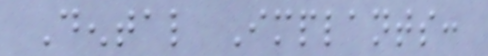Dental Implants:
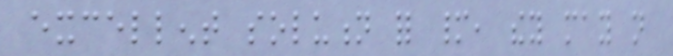excellent solution for many, they may not
